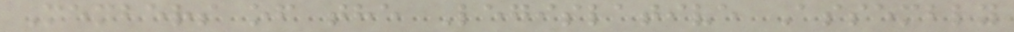Members of the Legislative Assembly
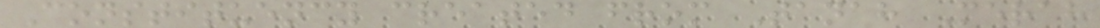Constituency created from Tanah Merah
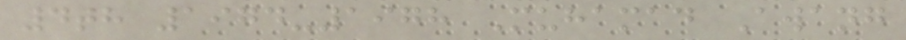4th 1974-1978 Muhamad Awang
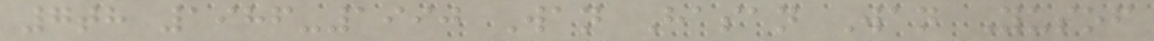7th 1986-1990 Wan Hasan Wan Yusof
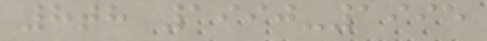8th 1990-1995
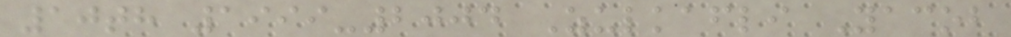10th 1999-2004 Zulkafli Yacob
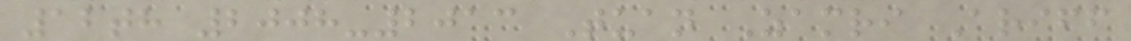12th 2008-2013 Tuan Zamri Ariff
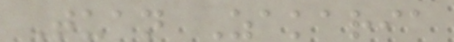Tuan Zakaria
